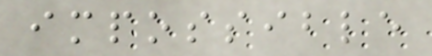impossible
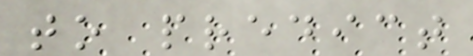to predict
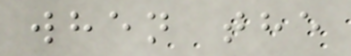when the
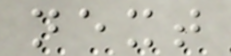next
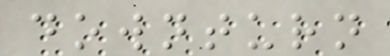downturn
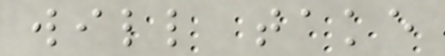will take
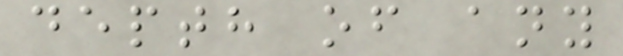depth of any
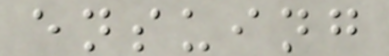ensuing
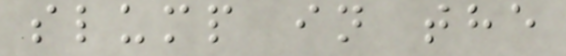slump in the
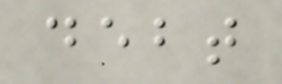debt
